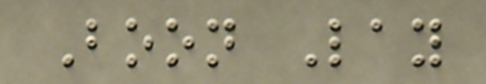Boon Lay
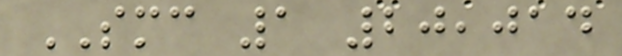SMC 1 20,014
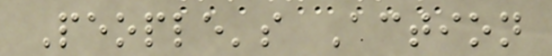People's Action
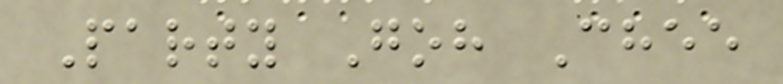Party Goh Chee
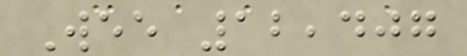Wee 12,407
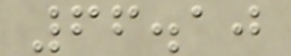66.10
